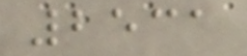2531
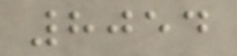8054
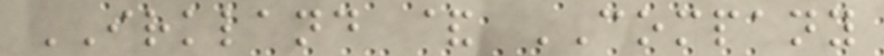IRKLAND & COMPANY
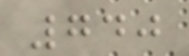740
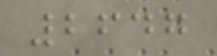2647
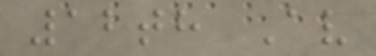12th Av
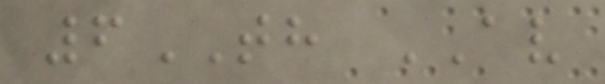6TH AV
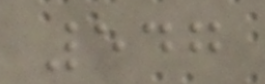547
